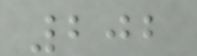202
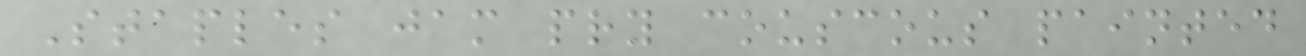Staples jam pry couscous painted
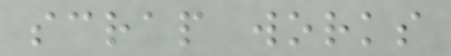scrap works
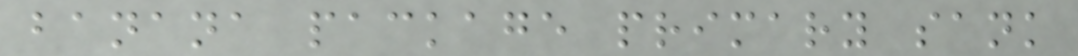banana package primary sank
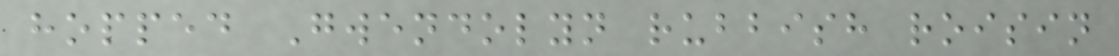hopped Gwendolyn rubbish roisin
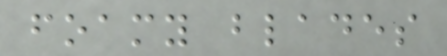foamy blades
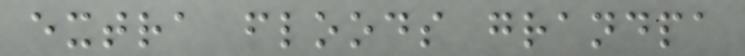extra floods grandpa
